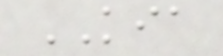KIA
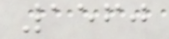1560
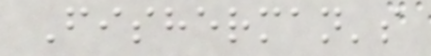Fisherman's
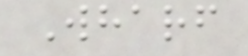Wharf
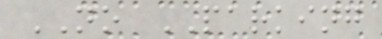NO PARKING
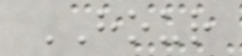HOUR
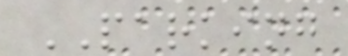PARKING
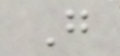G
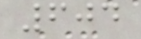604
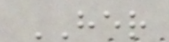HER
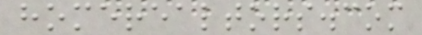homerealtors.com
